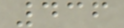436
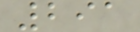291
